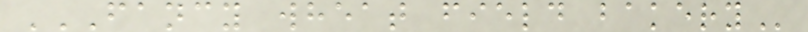FANCY WHEAT FIELD BAKERY
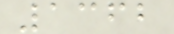1362
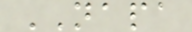NAPA
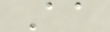Aa
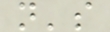n's
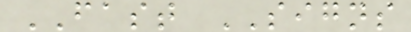FAST SIGNS
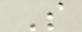S
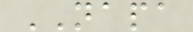NAPA
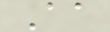Aa
